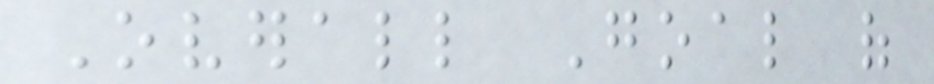Overall Goal of
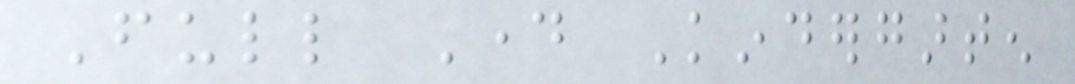Full Day Kindergarten
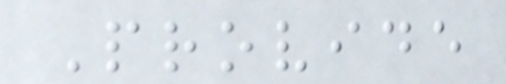Provide
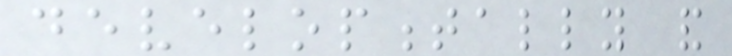developmentally and
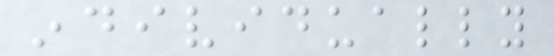individually
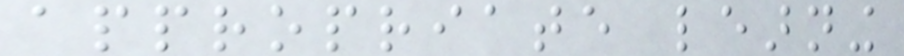appropriate learning
